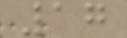17
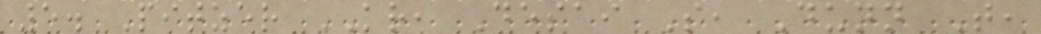5. Pitzer KR, Desai S, Dunn T,
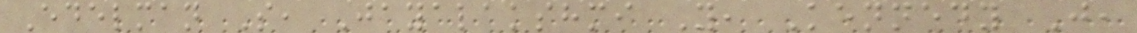Edelman S, Jayalakshmi Y, Kennedy J,
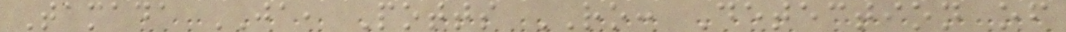Tamada JA, Potts RO: Detection of
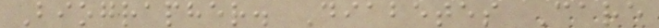Biographer. Diabetes Care
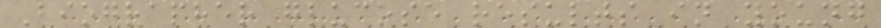Biographer glucose results in young
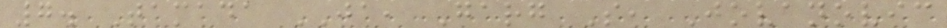7. Tamada JA, Garg S, Jovanovic
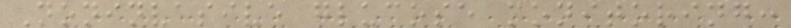Noninvasive glucose monitoring:
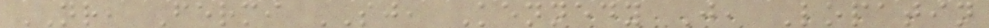NR, Fermi SJ, Kennedy J, Lopatin
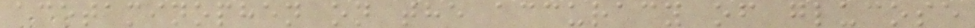acetaminophen on the accuracy of glucose
